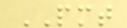PMT
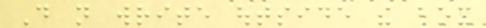Do not write outside the box
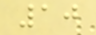10
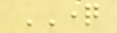QUESTION
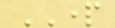PART
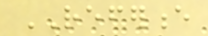REFERENCE
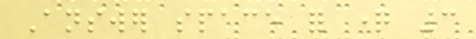Answer space for question 3
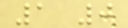1 0
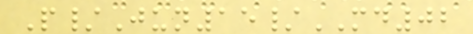P/Jun15/MD02
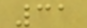31
